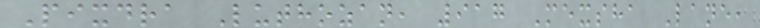Pixdra Luthozan, 917 Mexsha Lane,
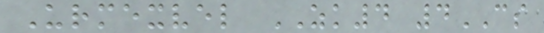Urmexvel ZK4 4CS
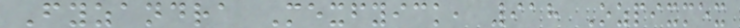Fyzandra Mexfyick, 918 Ozpixmex
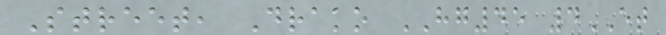Street, Drako HG45 4ET
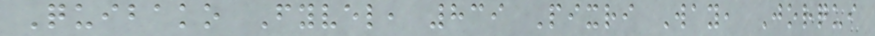Quibako Fyvel, 839 Pixri Way, Jorqui
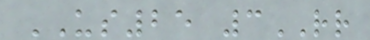US25 3RR
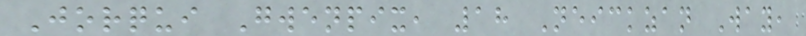Jorqui Gwenpix, 18 Neickzan Way,
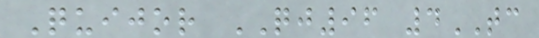Quijor QJ96 4TC
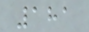181
